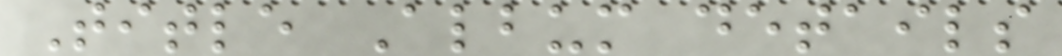Title Album details
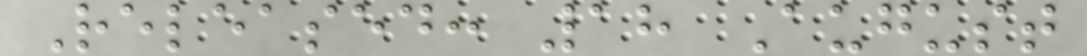Released: 18 August
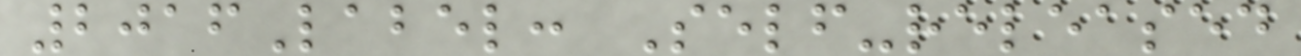2016Label: Self-released
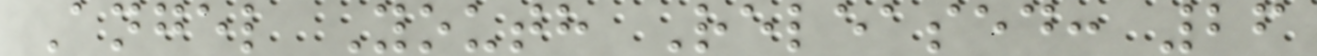Angel Youth Released: 26
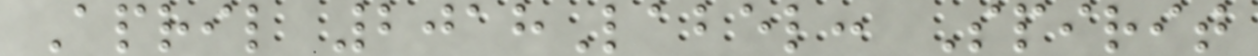April 2018Label: Spirit
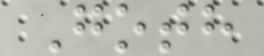Goth
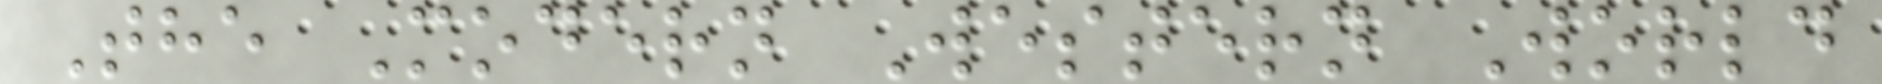The Modern Western World
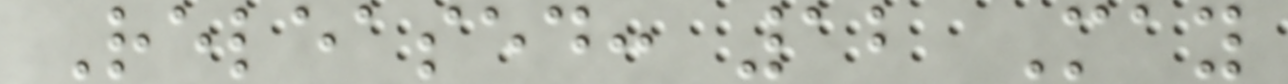Released: 12 May
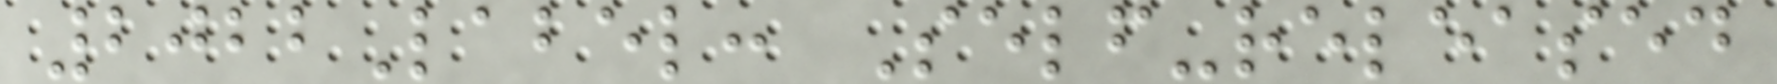2022Label: Self-released
